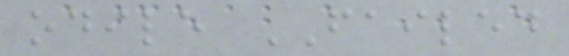odile FAILED
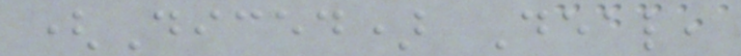(Diced) Deal,
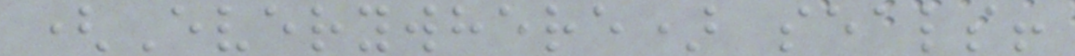(Everywhere) seals!
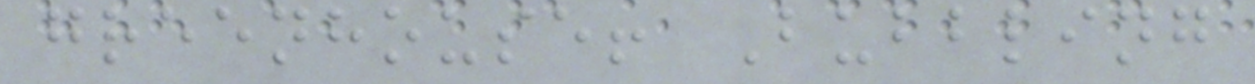greenhouse! Bubbling
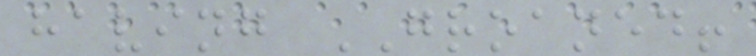having GROANED!
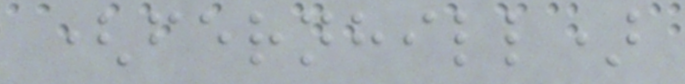(fernhill)
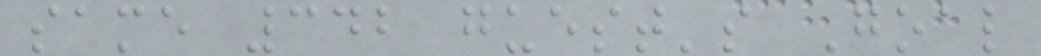same 342 guest's Goal
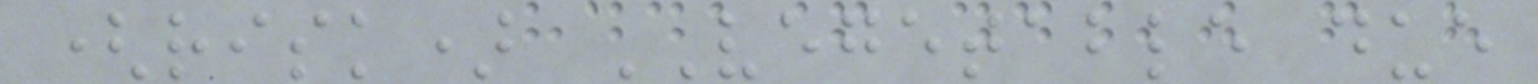(risk) VEGETABLE due
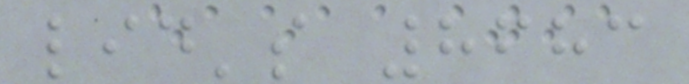lid's 8683
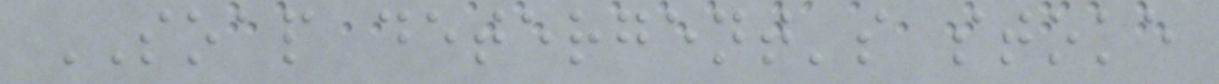SOAP detergent's stoke
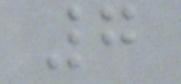7
